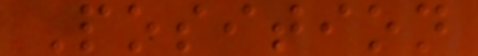Position
